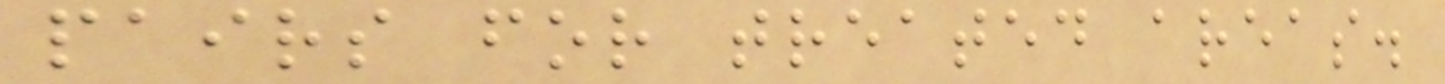pairs for treated areas.
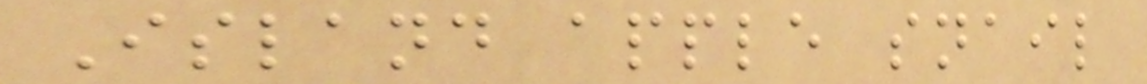Island apple snail
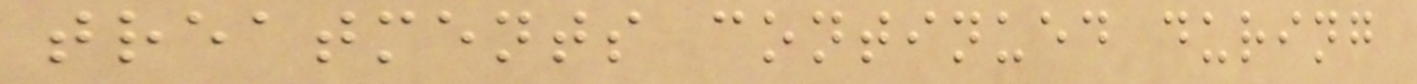treatments continued during
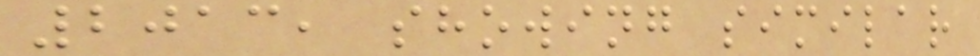2013, showing similar
